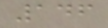146
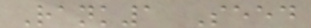Rank1 Seed
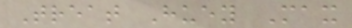Treat Huey Max
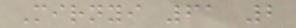Mirnyi 61 2
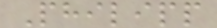Philipp
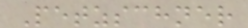Petzschner
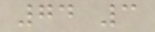74 3
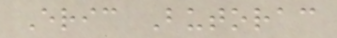Eric Butorac
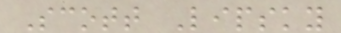Scott Lipsky
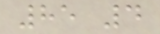85 4
